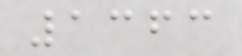1363
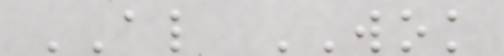AL WOK
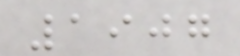1907
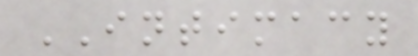INTIMACY
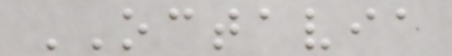OCTAVIA
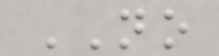NO
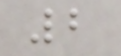2
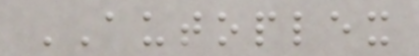AUTOPLEX
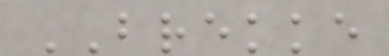BREKKE
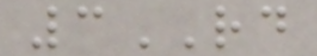3RD
